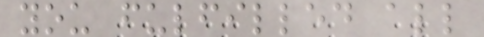you fulfilled all
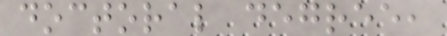doctoral degree,
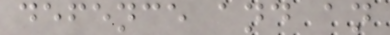defence and an
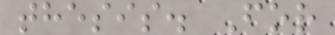thesis. For
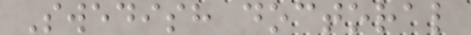Swedish doctoral
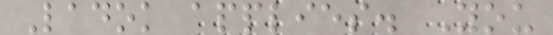Ladok applies. You
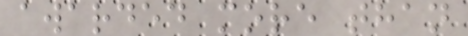awarded more than
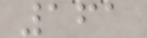161
